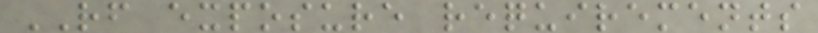RF exposure requirements
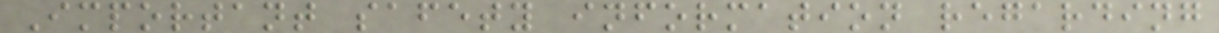Important safety information regarding
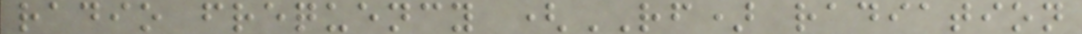radio frequency (RF) radiation
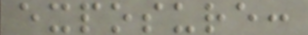exposure:
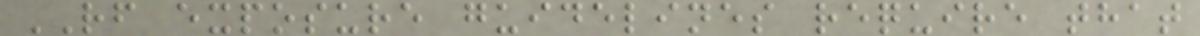RF exposure guidelines require that
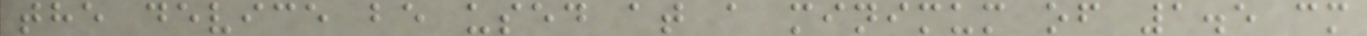the device be used at a minimum of 1.5 cm
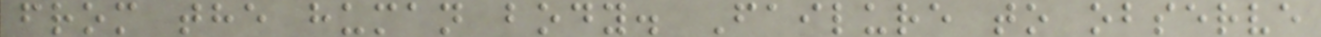from the human body. Failure to observe
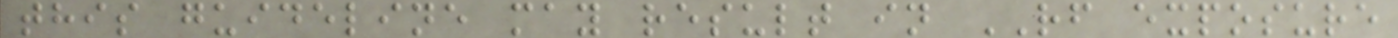this guideline may result in RF exposure
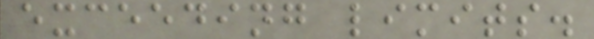exceeding limits.
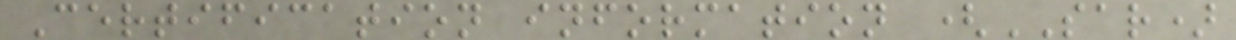Certification information (SAR)
